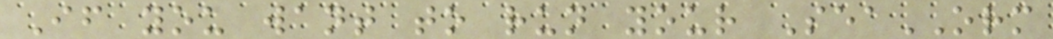If you want to run your SeaORM
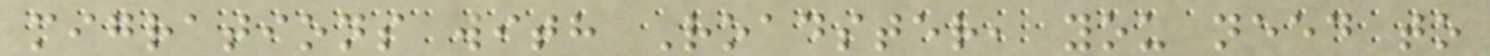migrations with Roadster, you need to
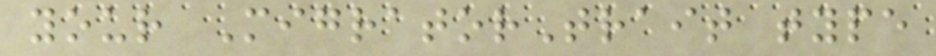your MigratorTrait type
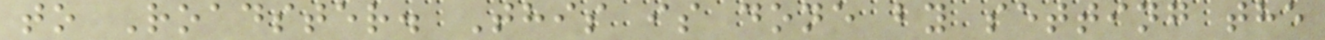to Roadster. This is done by setting the
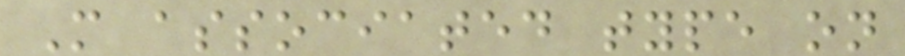M associated type on
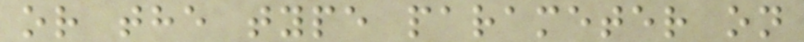or the type parameter on
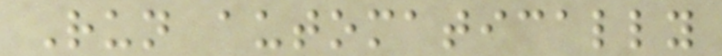Run automatically
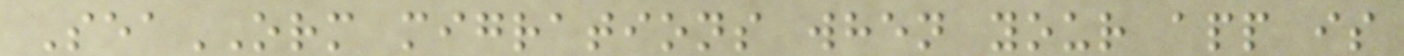SeaORM migrations when your app is
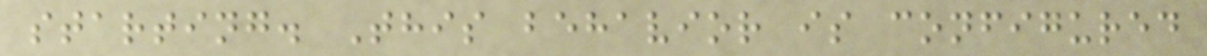starting. This behavior is configured
